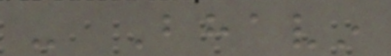- Bhavin
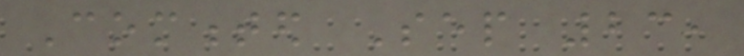Commented Sep 23,
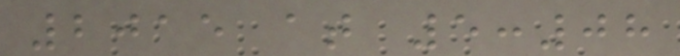2015 at 5:08
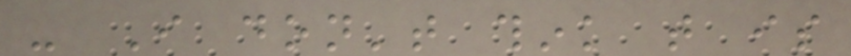- I don't think that is
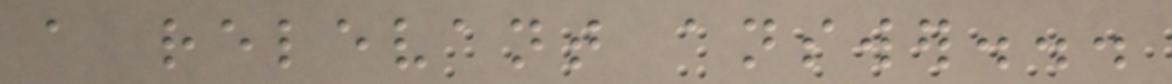a relevant answer...
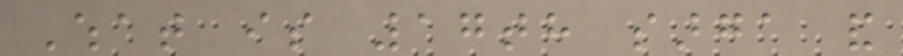What is 17th sarga and
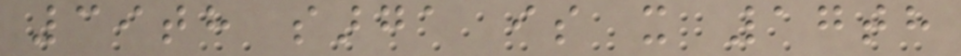39th sarga is it 17th
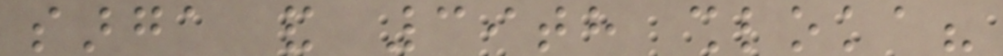sarga and 39th shloka?
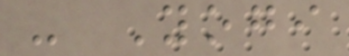- Yogi
